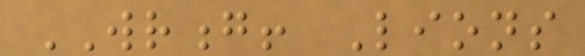WRONG! Lions
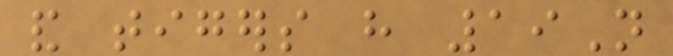and tigers have 19N
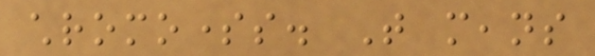chromosomes. That means
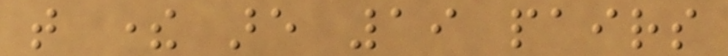that there are 19 pairs
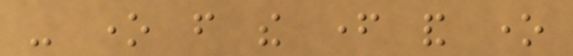- one from the father and one
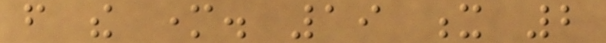from the mother. 19 x 2
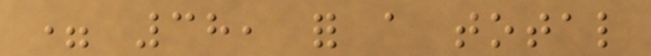= 38, for a total
